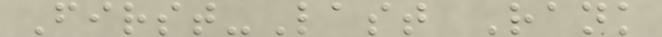First-Last Rank
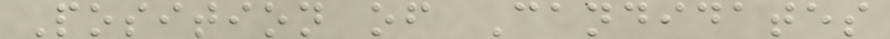Position of Candidates
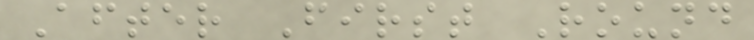After First Round
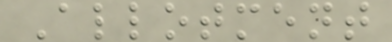Allotment
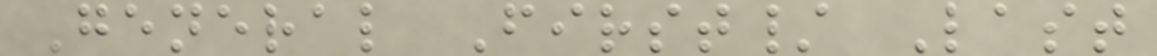General First/ Last
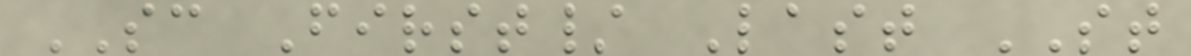SC First/ Last ST
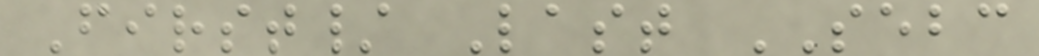First/ Last SEBC
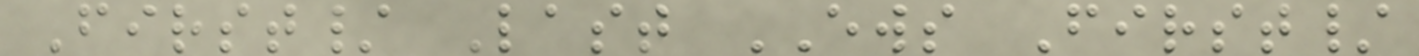First/ Last EWS First/
